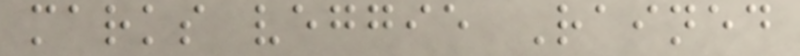marks veggie Rained
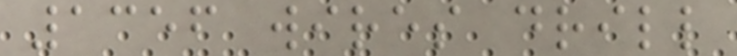1356 wires drill
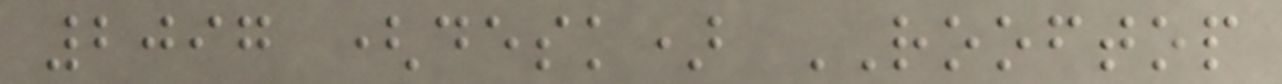2097 (desk) ROOFTOP
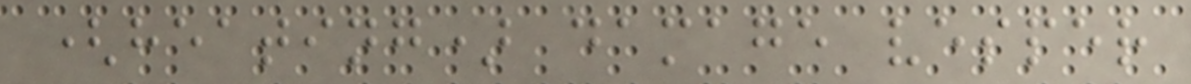(heating) damage vesper
